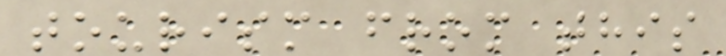tourism from this
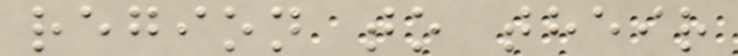region to their
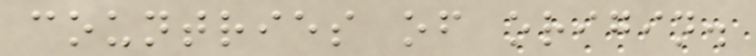countries of origin.
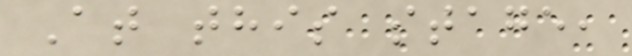At this stage,
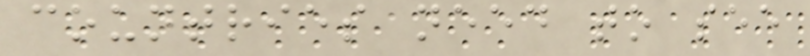countries need to see
